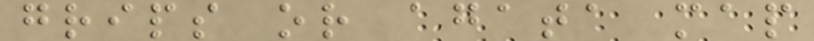grips or agata map
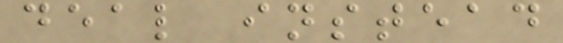deal instead
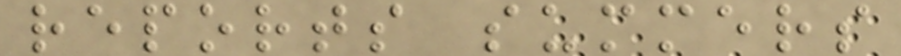reports summers
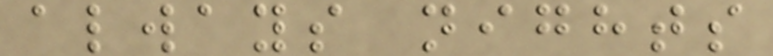always nights
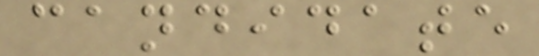candidate
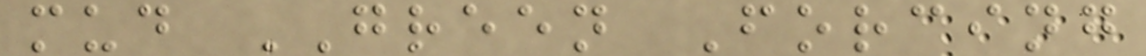mud GREEN Forcing
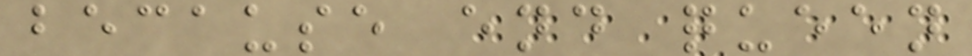because end queen
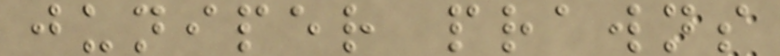juniper prawns
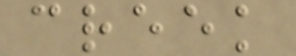creek
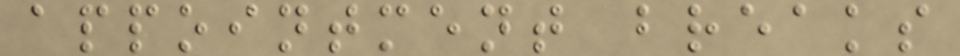appointment breaks
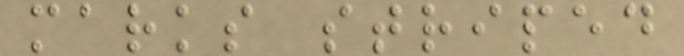marks striped
